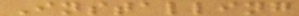Installing
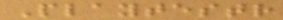Playtestr
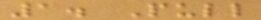1. Pull
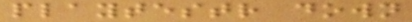playtestr down
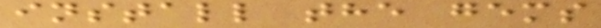install the gems
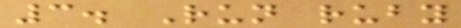3. Run ruby
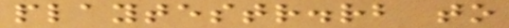playtestr.rb to
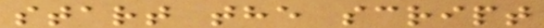start the script
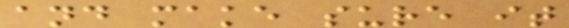and make sure it
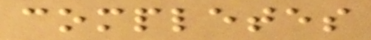completes
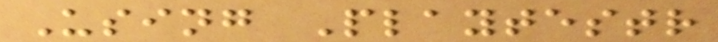Using Playtestr
